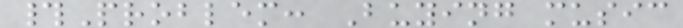#Problem: Buying music
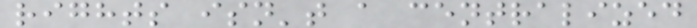rights isn't a centralized
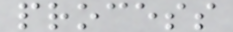process
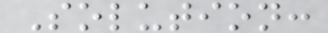Solution:
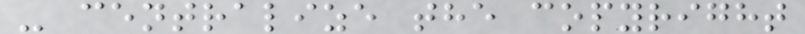- centralize the copyright
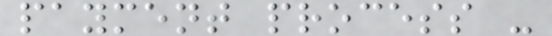payment process -
